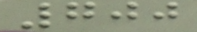700
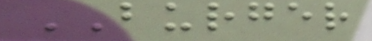BURGER
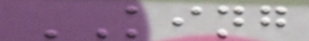KING
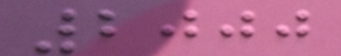2000
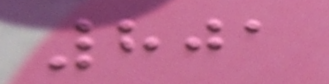801
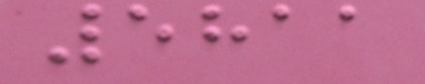5811
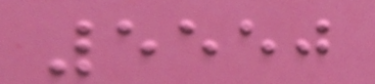5550
